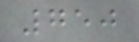750
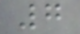7
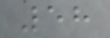58
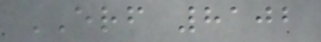ERF 8102
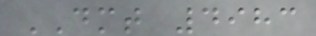DMT 4983
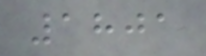1801
